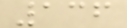136
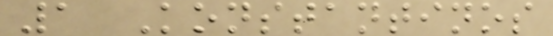1 Konstantinos
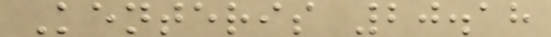Kenteris 20.18
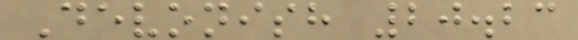Devonish 20.23
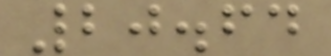20.64
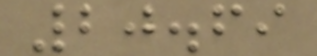20.69
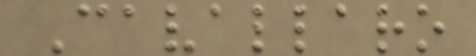Cavallaro
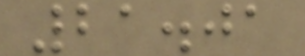21.01
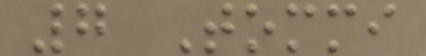7 Tommi
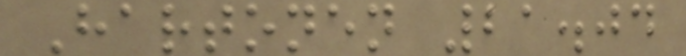Hartonen 21.04
